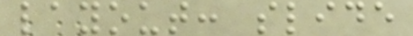layout: slide
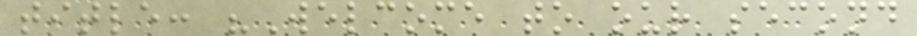title: "Welcome to our second
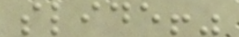slide!"
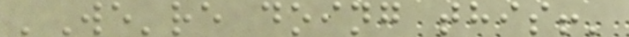'We're doing this!'
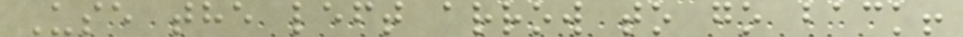Use the left arrow to go back!
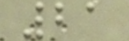21
